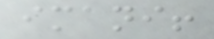imani!
